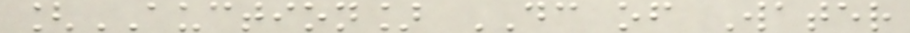[AUCTION] DC of Water
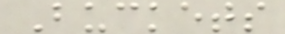Buckets
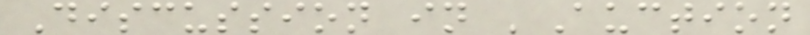Discussion in 'Auction
